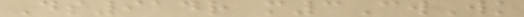Ds914r m3CwWk
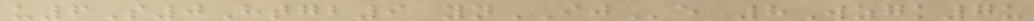u6S0Htgb9 ynIJe 8Wzgk7u
